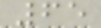65
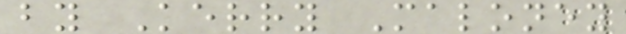by Kerry Maloney
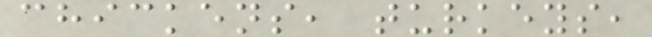chickens, turkeys,
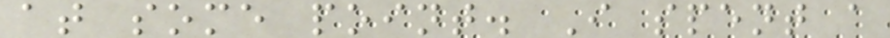at some point. I spent a
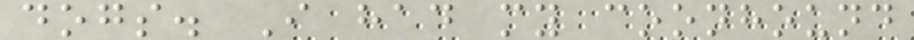dogs. I had my coonhound
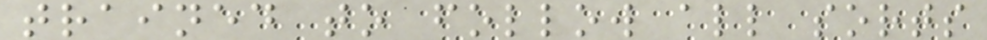trained to follow all sorts
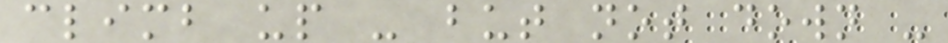climb up - but not down -
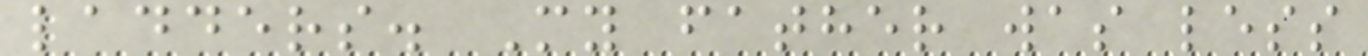ladders. My father was less
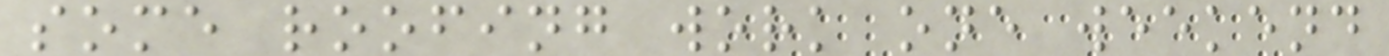some roofing work one weekend
